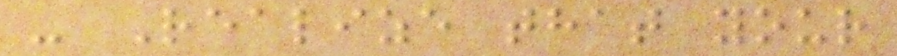- Realize that your
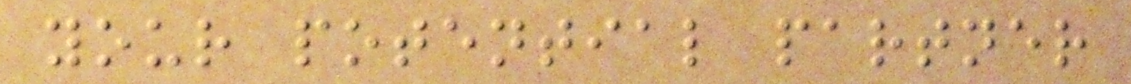your potential partner
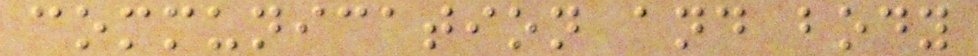communication and body
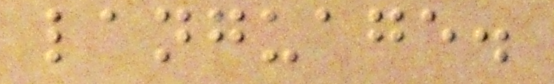language.
